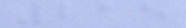215
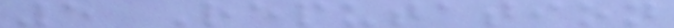5 Reputation
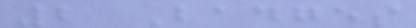2 Badges
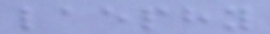laephy
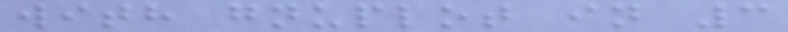with gnuplot in 3
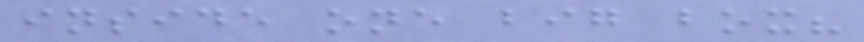inside one big box?
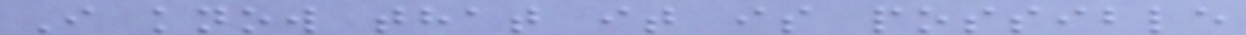I know that it is possible
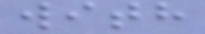with
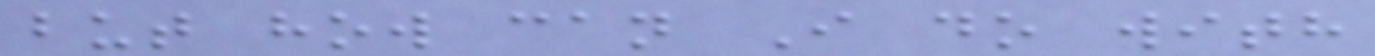but how can I do with
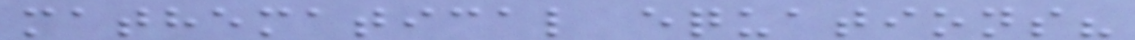mathematical equations?
